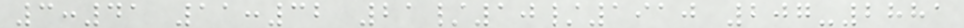3:41 11:32 21/10/1910 207-2881
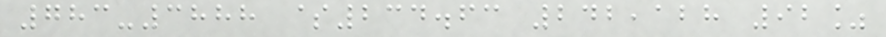783-3888 $234.63 242,128 92%
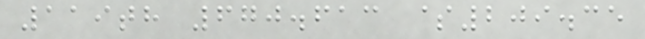119th 670.613 $209.35
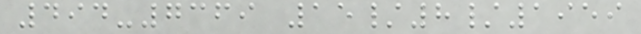494-7369 15/8/1959
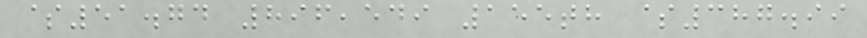$51.74 896,549 155th $387.99
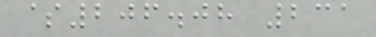$206.08 231
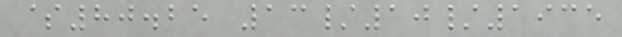$80.25 13/10/1935
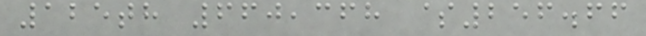125th 660,368 $256.66
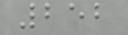252
